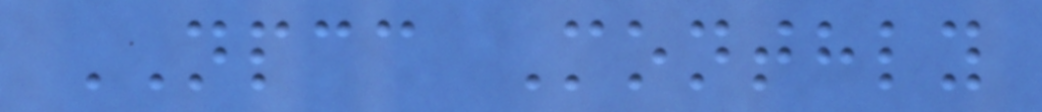NPCC Monthly
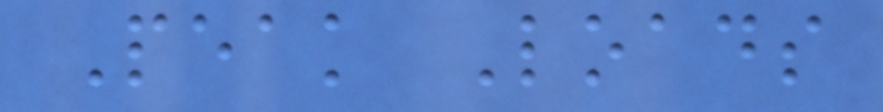Peak Loads
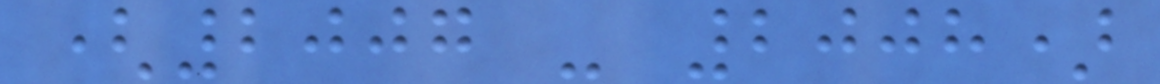(2007 - 2008)
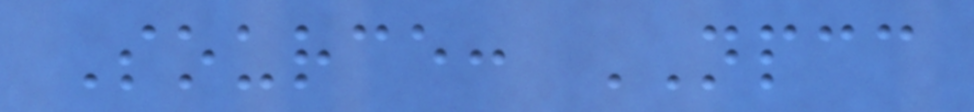Source: NPCC
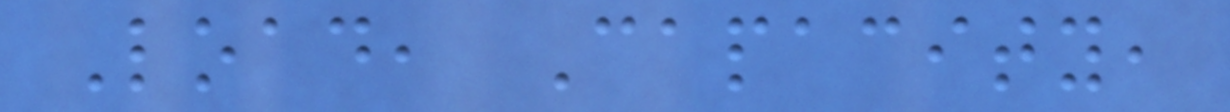Load, Capacity,
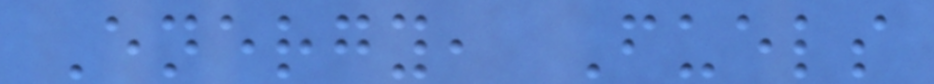Energy, Fuels
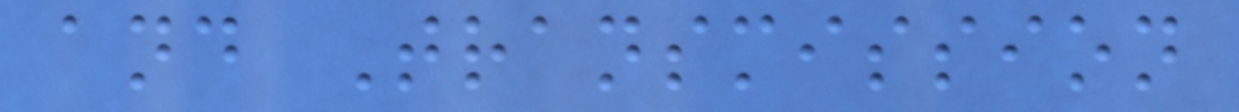and Transmission
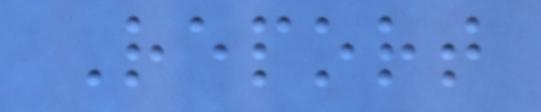Report
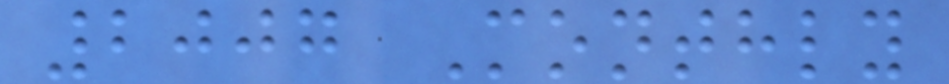2007 Monthly
